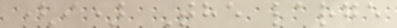(i) The large
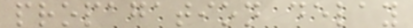propagation delay
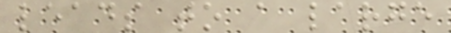leads to a large
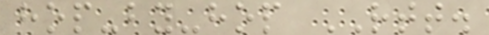hop-by-hop RTT.
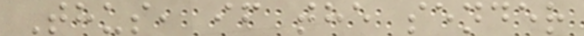Thus, if the sender
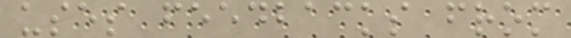uses feedbacks from
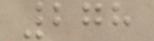278
